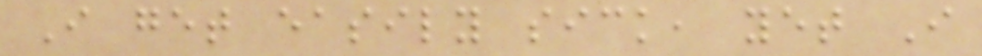I get easily sick, yet I
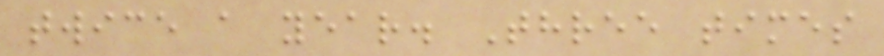twice a year. Three times
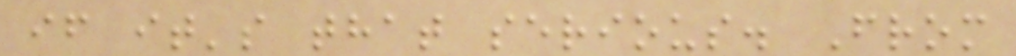if it's that serious. From
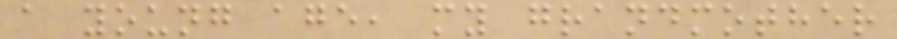a young age, my grandmother
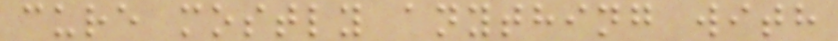cure mostly anything with
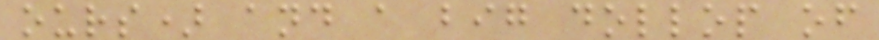ours) and a big dollop of
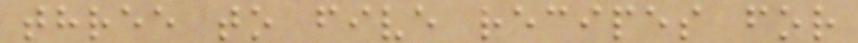three to five recipes for
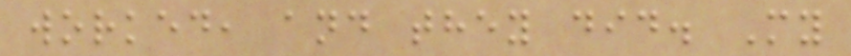worked, and they did. My
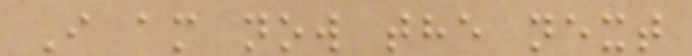I am now the next
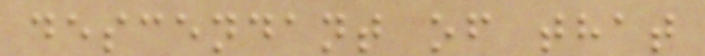descendant of that
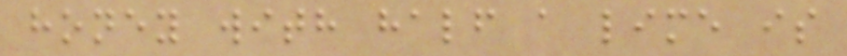honey with half a lime is
